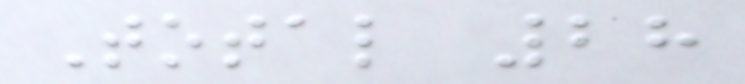Total 28
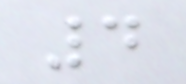4
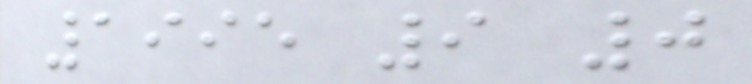1995 9 0
